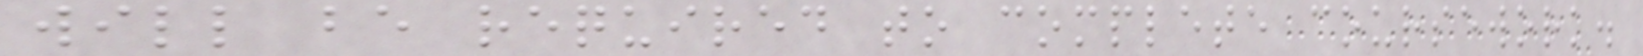will be required to complete coursework.
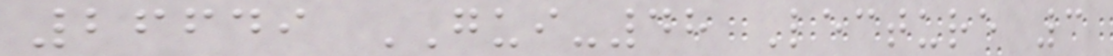26649 GUI-48 Lecture 3
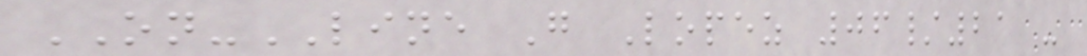ON-LINE G Lopez 06/21 -
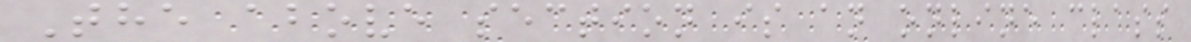The above section is an online class
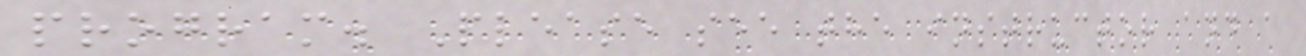program. Please see the instructor and a
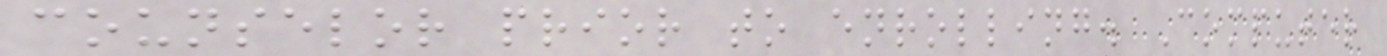counselor prior to enrolling. Computer
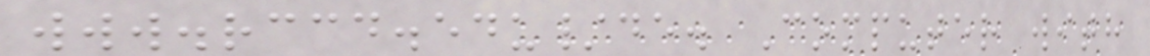www.rccd.edu/de. Computer with
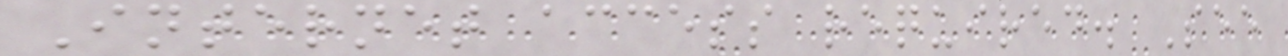Internet access required. See
